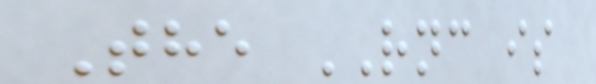The RNC is
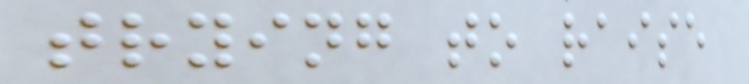trying to raise
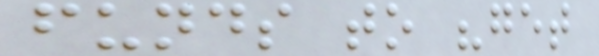funds to "get
